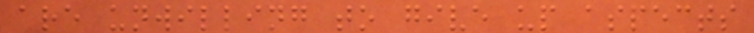are unwilling to give up aspects
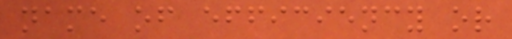name of efficiency or
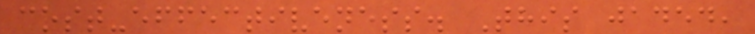cost-effectiveness. This jaded,
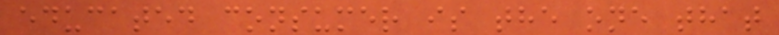educated consumer is the one that
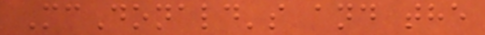McDonald's and the
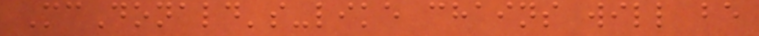McDonald's-like chains will be
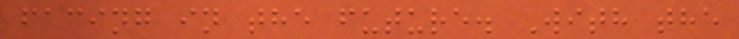facing in the future. With the
